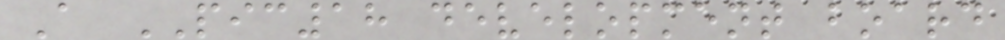A PIC18 development board
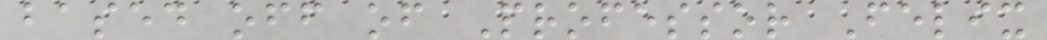based off of Professor Felix
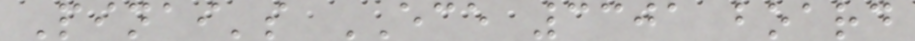Pinai's ECE 3301 board
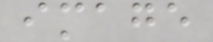image
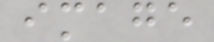image
